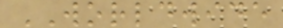WORLDWIDE
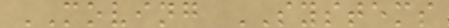MOVING SYSTEMS
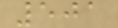501
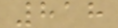818
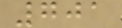701
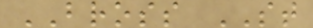BROSS ST
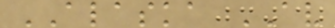ALASKA AV
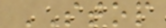STOP
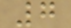7
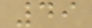49
